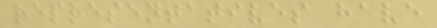representatives have
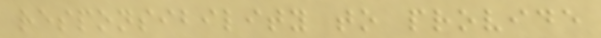responsibility to provide
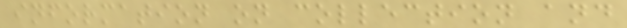information on collection and
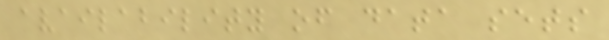availability of data sets
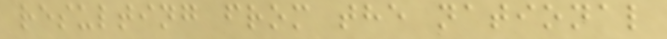resulting from the national
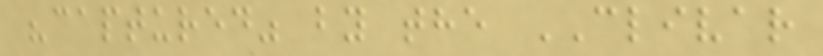"captured" by the CLIVAR
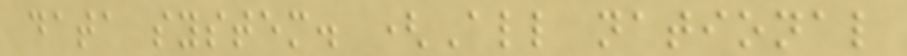data system. (All national
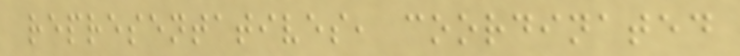representatives, coordinated
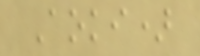Aoki)
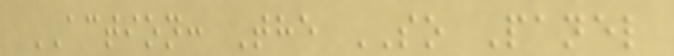ACTION: The SO Panel
